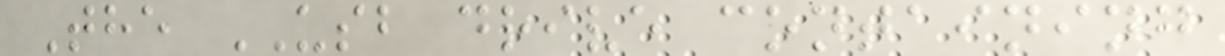The USB drive containing
